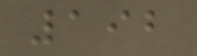192
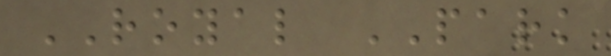ROYAL PARK
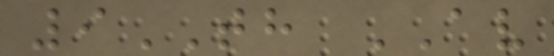9TH AV
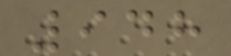948
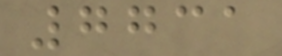7731
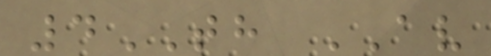4TH AV
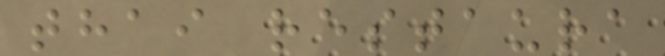thai restaura
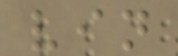vin
